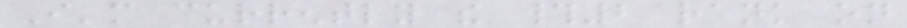I'm currently the #2 rank on
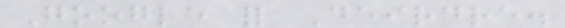Google for Deirdre.
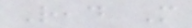Read More
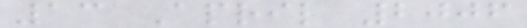13 April 2006
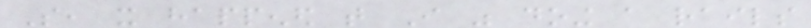So, it happened that I was doing a rails
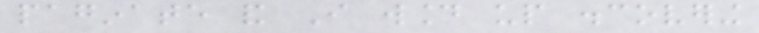paginate and I wound up discovering
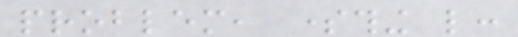problem, something like:
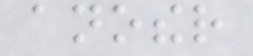another
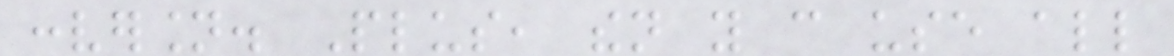conversion. Plus, then you can use all
